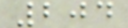204
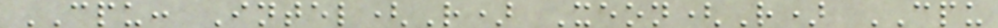CPU: Intel(R) Xeon(R) CPU
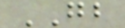GB
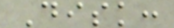Disk:
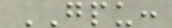GPU:
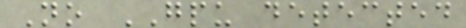No GPU detected
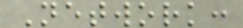Network:
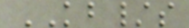KB/s
